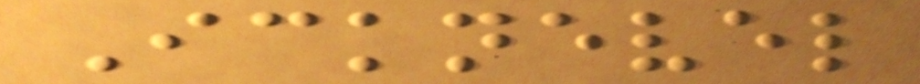Icknevel
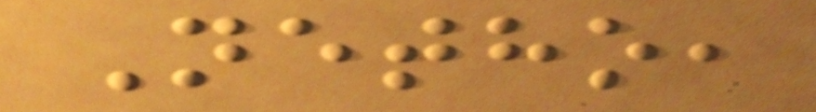Netho,
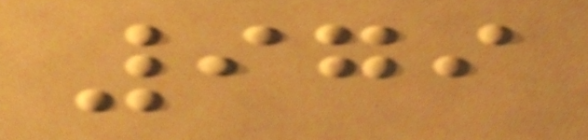979
